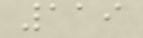119
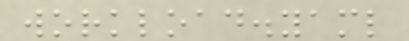workload.yaml
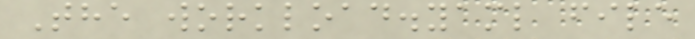The workload.yaml file
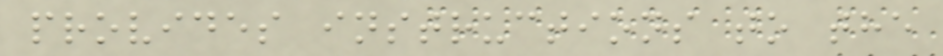provides instructions to the
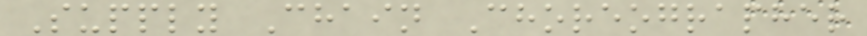Supply Chain Choreographer
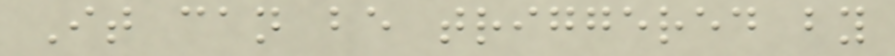It can be triggered by
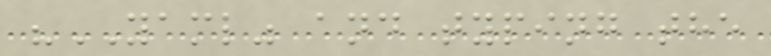"YAML" and typing the
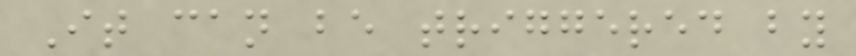It can be triggered by
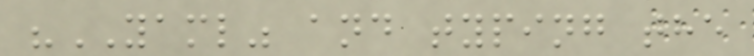"YAML" and typing the
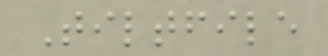Tiltfile
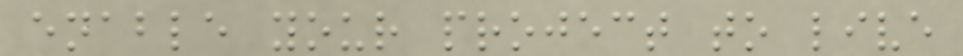enable your project to live
